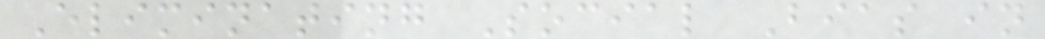Eliminating Social Bias in
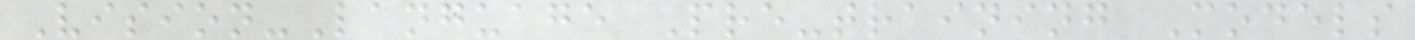Vision-Language Pre-training Models
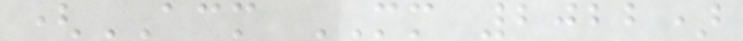(ACM MM 2022)
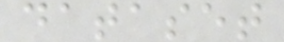dataset
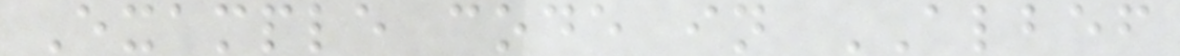Example code in ALBEF
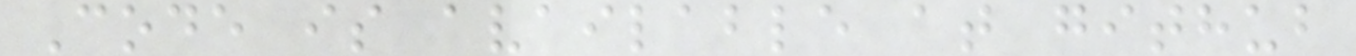Code is available at github
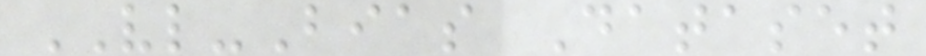VL-Bias Dataset
